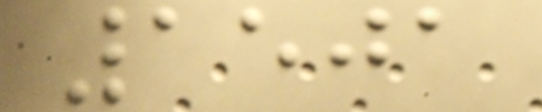1501
